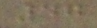47
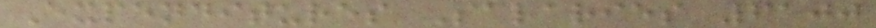Expenditures Salaries 6100
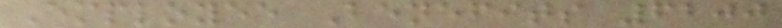Employee Benefits 6200
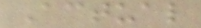Actual
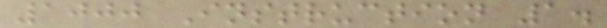1000 Instruction 1.
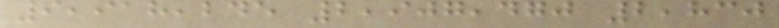9,918,245 2,907,470 2,830
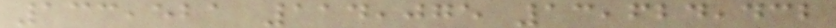133,521 114,075 13,624,432
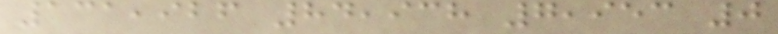131,926 84,938 7,953 0
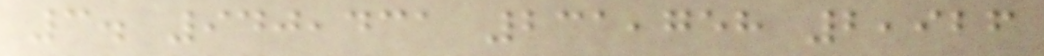3. 940,431 231,758 2,926
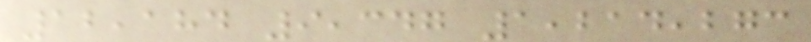12,184 9,347 1,214,273
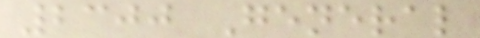2300 General
